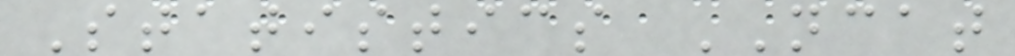Statistics NCAT
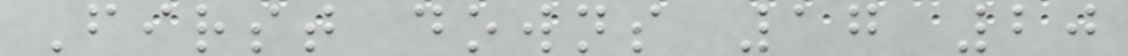First downs 17 20
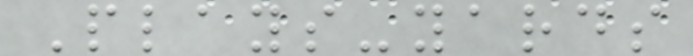Plays-yards
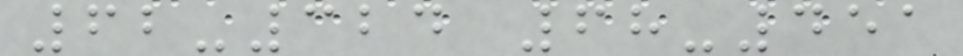62-324 68-451
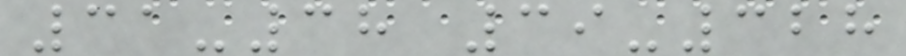31-38 39-328
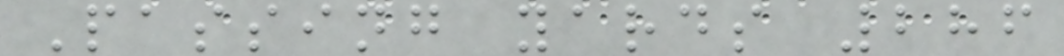Passing yards 286
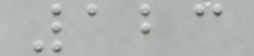123
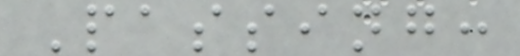Passing:
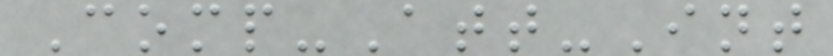Comp-Att-Int
